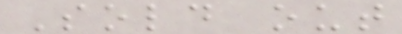Sold out
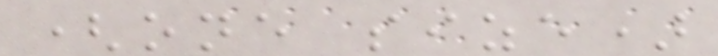(one size)
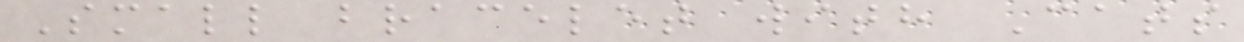Small bracelet with Cats
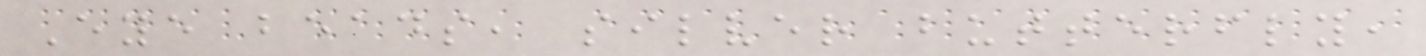Eye beads, silver butterfly,
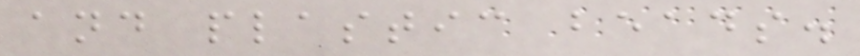and plastic beads.
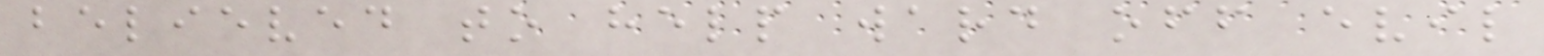believed to help ward off evil
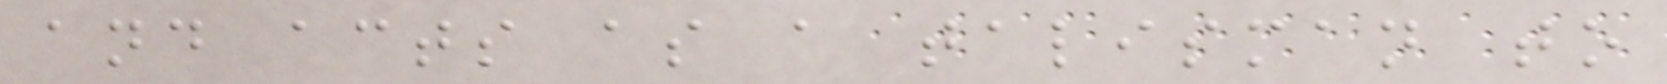and acts as a talisman to
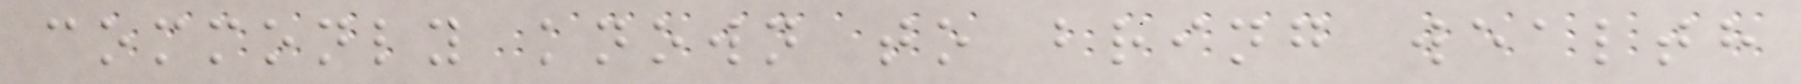commonly known to bring wealth
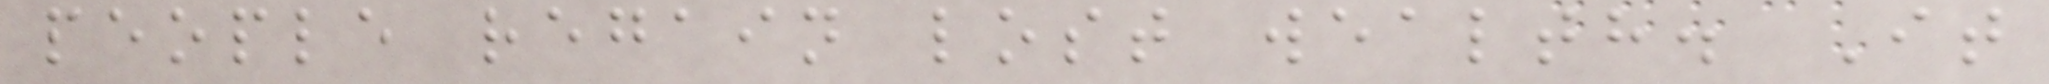people regain lost wealth. It
